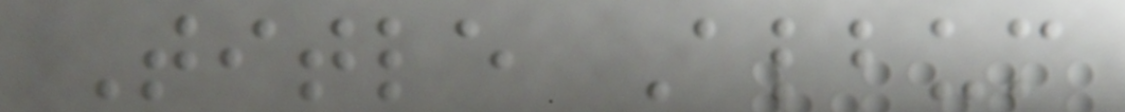Title Album
